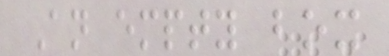An empty box
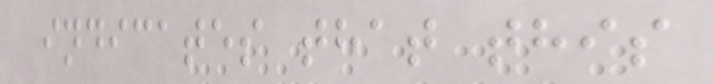indicates that this
